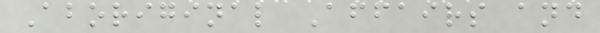Aboriginal Affairs and
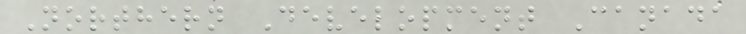Northern Development Canada
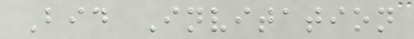Bid Invitation
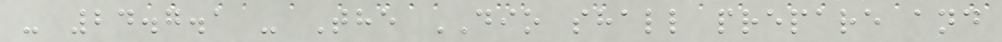- 24.7.1 - The DIO shall prepare and
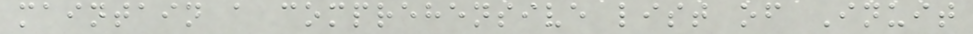maintain a comprehensive list of Inuit
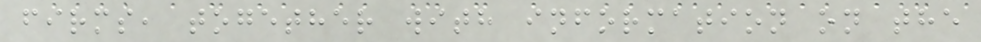firms, together with information on the
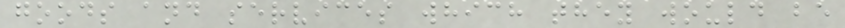goods and services which they would be
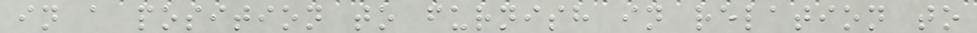in a position to furnish in relation to
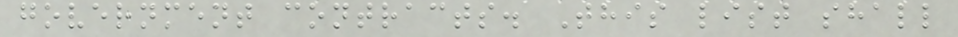government contracts. This list shall
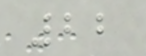22
